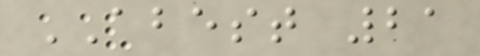ABEST 21
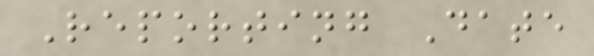Reporting Date
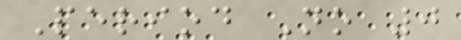Period No 0
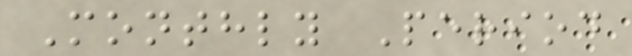Monthly Period
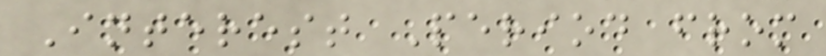Interest Period from
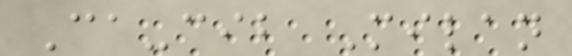Ca-cib Milan
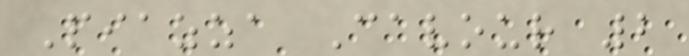Piazza Cavour 2
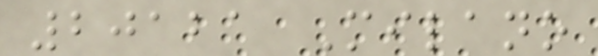20121 Milano
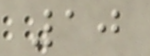10
